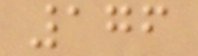176
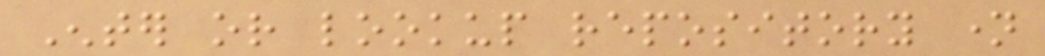Enter or lookup repository name
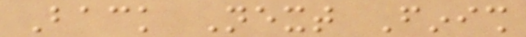Back Next Finish
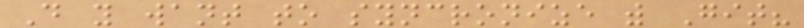Do you want to syncronize with Git?
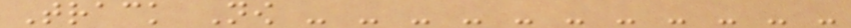Track Now - - - - - - - - - - -
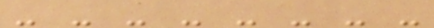- - - - - - - -
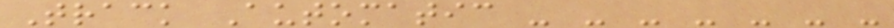Track Automatic - - - - - - -
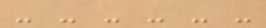- - - - - -
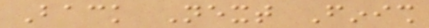Back Next Finish
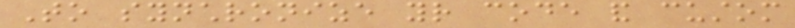To synchronize your code and custom
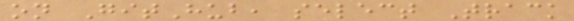on GitHub, select Track
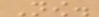Now.
